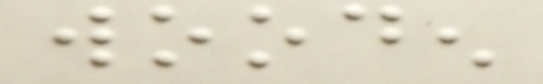wooden
